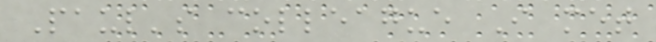Paul's colleague I met
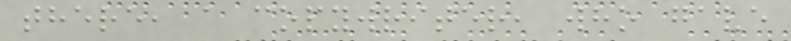there, a copywriter, who gave
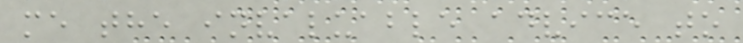me the invaluable advice to
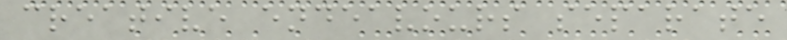creative endeavours separate
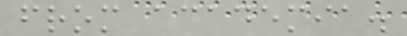from academia.
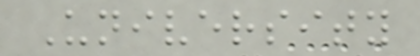University
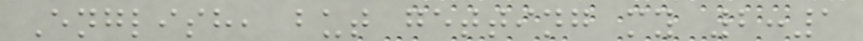English, but getting my 2:1
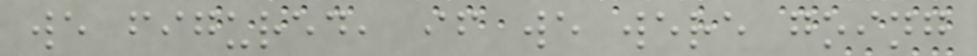we figured, if we were going
